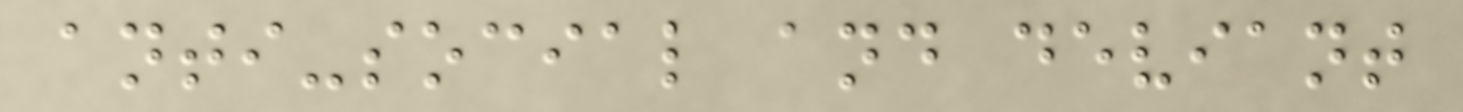anti-social and deviant
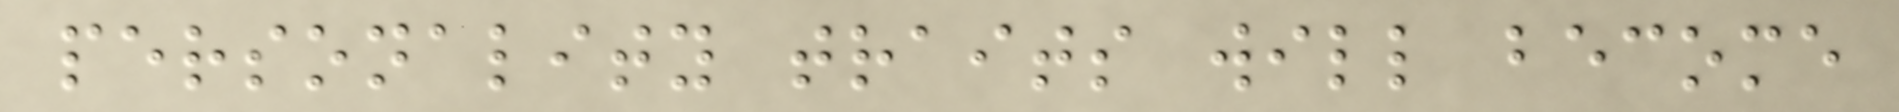personality traits will become
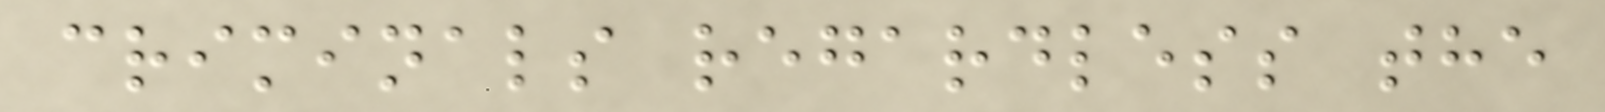criminals regardless the
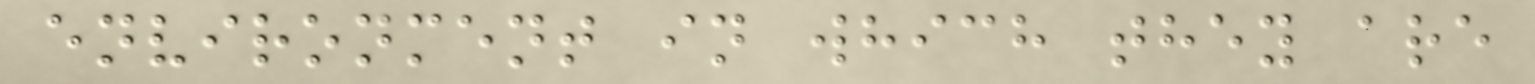environment in which they are
